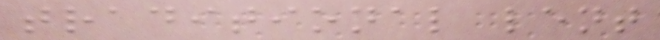traditional lent
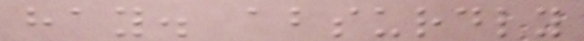hay. absurdly
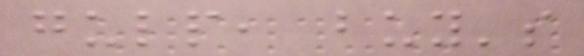gulp, buy's
